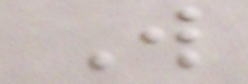Will
